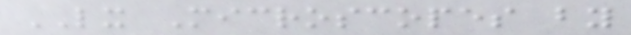LX Microscopes by
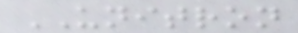UNITRON
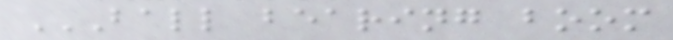BALL BEARING BOOM
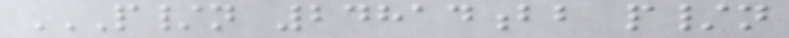P/N 24814BB P/N
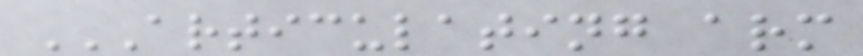ARTICULATING ARM
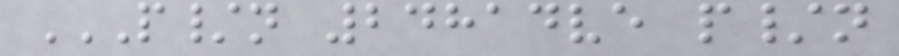P/N 24814VE P/N
